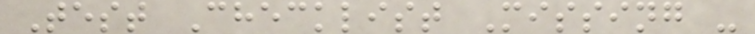Test Checklist Missing -
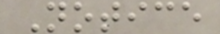Notice
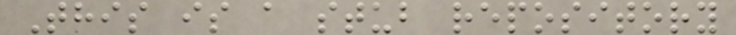This is a stub repository
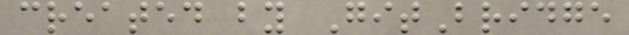created by GitBridge
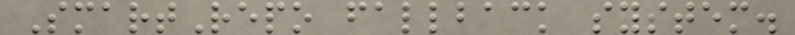SmartRepo fallback system.
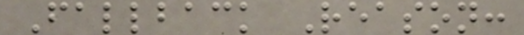Fallback Reason:
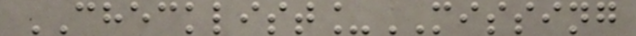CHECKLIST_MISSING
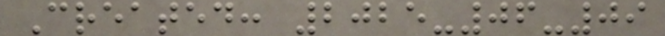Created: 2025-06-09
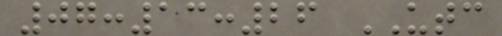07:13:26 UTC
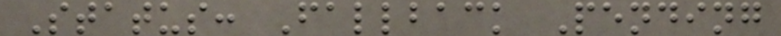Status: Fallback Pending
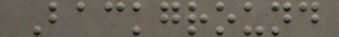Background
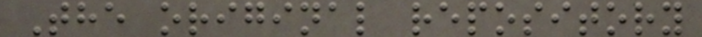The original repository
